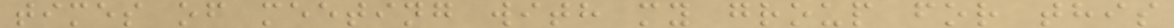times of meeting with my group for this
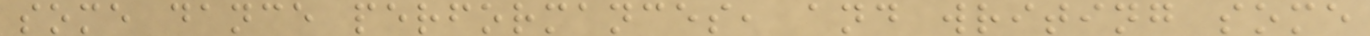some dance performances, and writing some
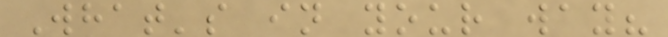What's in your way?
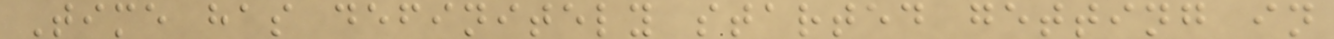Time has definitely started getting in
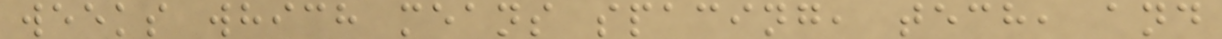weeks which means spacing, tech, and
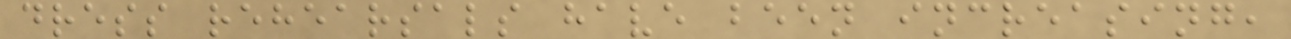dress rehearsals have been increasing,
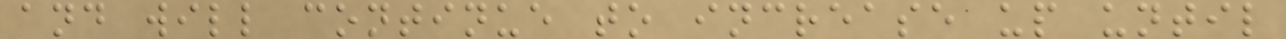and will continue to increase up until
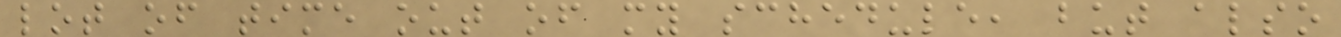lot of time out of my schedule, but also
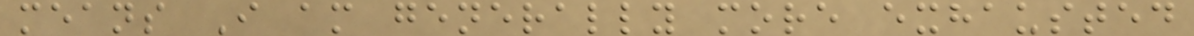means I am generally more exhausted
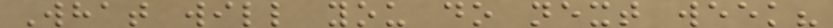What will you do next week?
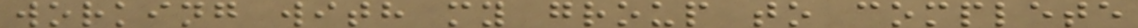working with my group to complete
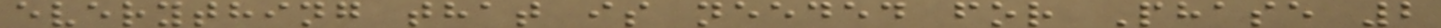everything that is needed for Phase 2
